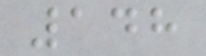148
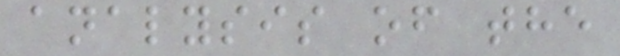analysis of the
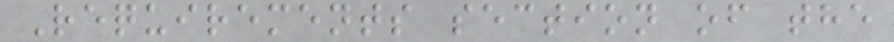Requirements section of the
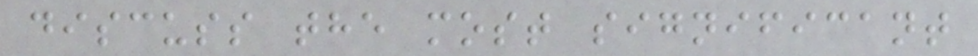discuss the most significant
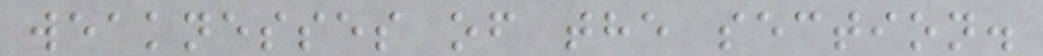weaknesses of the section.
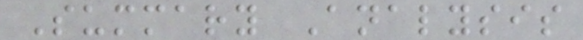Summary Analysis
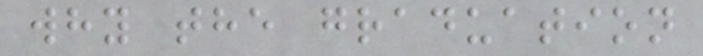why the graduation
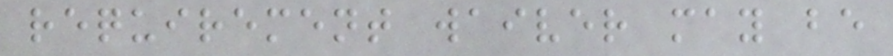requirement waiver may be
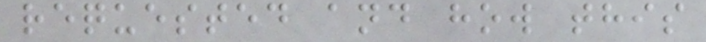requested and how this
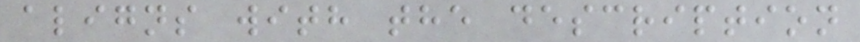aligns with the description
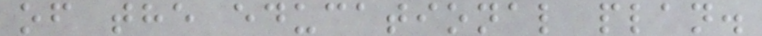of the educational plan.
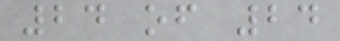24 of 24
